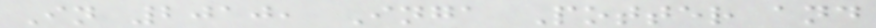In 2010, Inga Potter and
